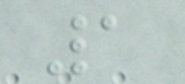1
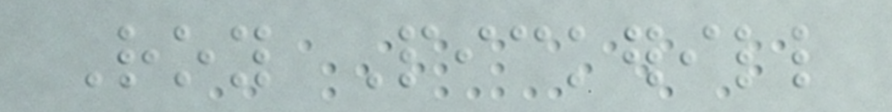Roy Pickerill
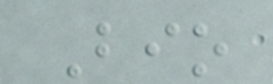Bio
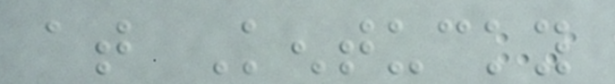at Kentucky
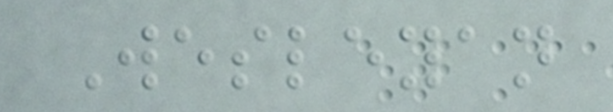Wesleyan
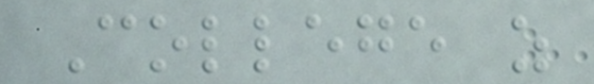College as
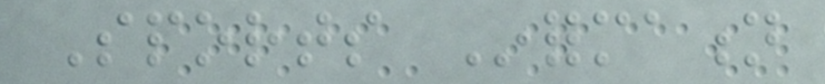Sports Information
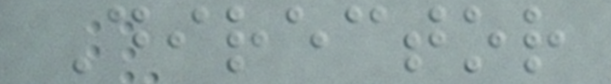Director
